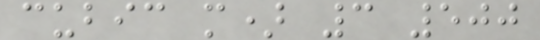cubic m) 3 500
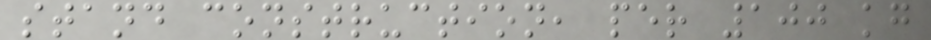stand construction, per 100 kg
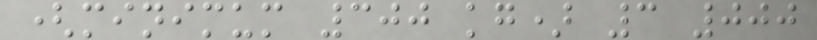(minimum 300 kg) 3 000
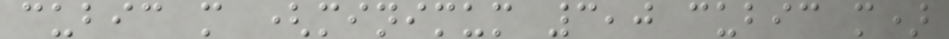cubic m (minimum 3,0 cubic m)
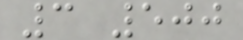3 500
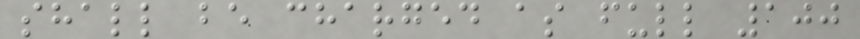shall be charged as full 100
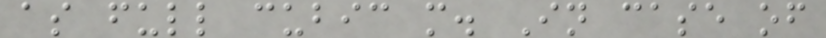as full cubic m. In case of
